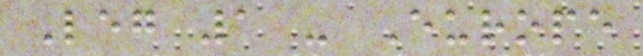Leg 1 - Europe
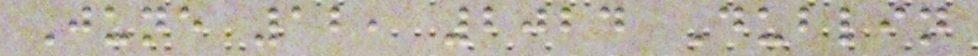June 12, 2024 Dublin
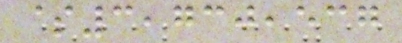$3,730,537
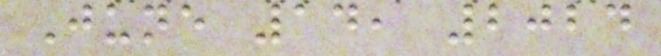June 14, 2024
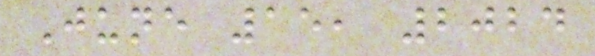June 15, 2024
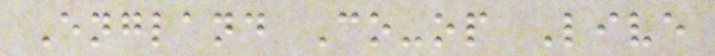England Co-op Live
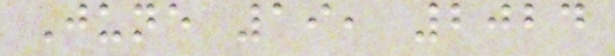June 19, 2024
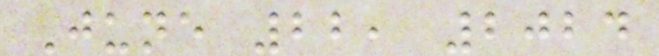June 22, 2024
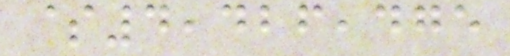$4,426,475
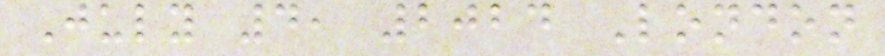July 4, 2024 London
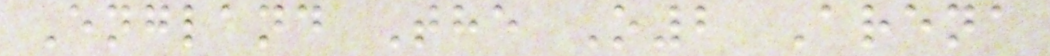England The O2 Arena
